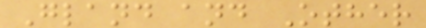Gland and Other
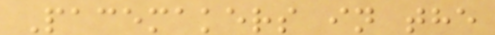Pacemakers in the
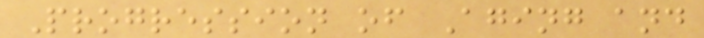Progression of Aging and
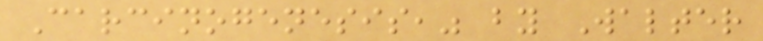Carcinogenesis," by Walter
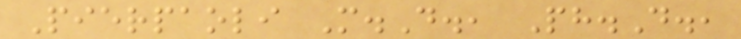Pierpaoli M.D., Ph.D.,
